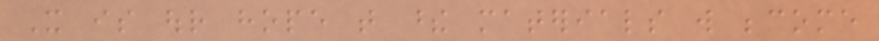It is our hope that these materials will become
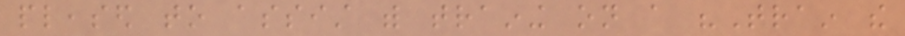pleased to assist with training on a "Train the
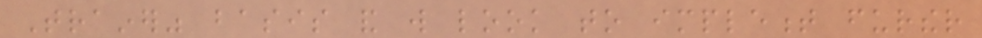Trainer" basis and will look to implement further
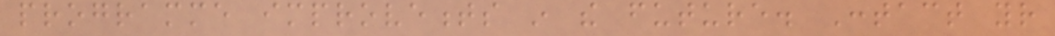programme improvements in the future. Contact your
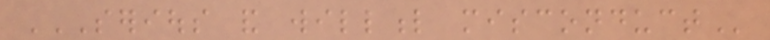SERIOUS AND WILLFUL MISCONDUCT
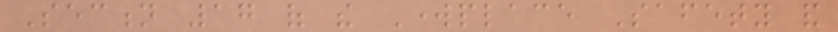Section 17 of the Workplace Safety and
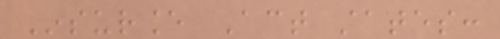Insurance Act states:
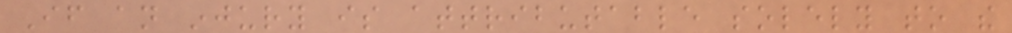If an injury is attributable solely to the
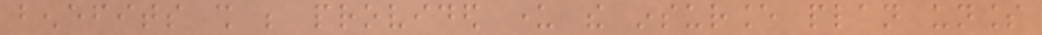benefits shall be provided under the insurance plan unless
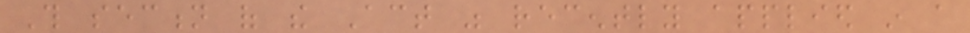This section of the Act was recently applied in a
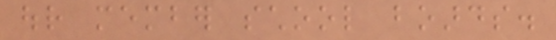our member school boards.
